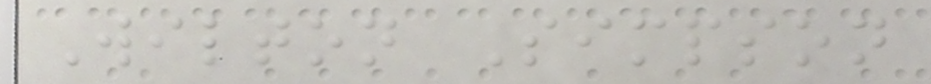Wilton Simpson
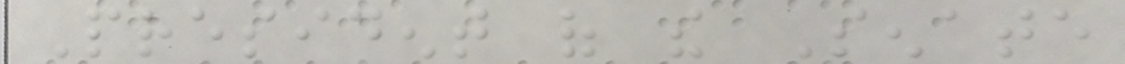President of the Senate
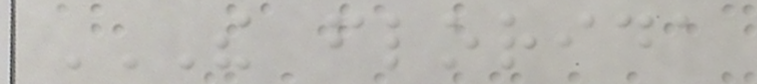THE FLORIDA
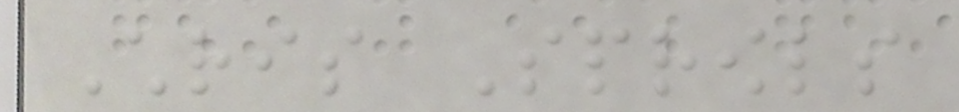Chris Sprowls
